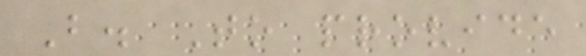B. To provide
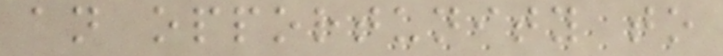an opportunity to
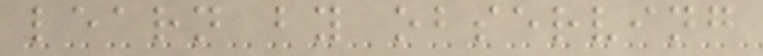learn by observing
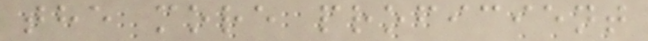the more proficient
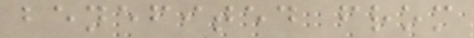benefited from
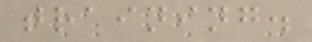training.
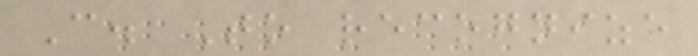C. To recognize
